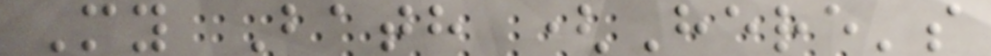My Bath (Here's
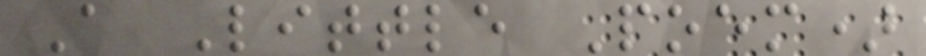A Little Poem)
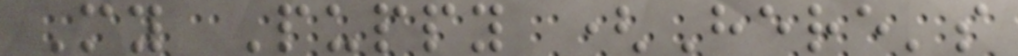My Puppy (Here's
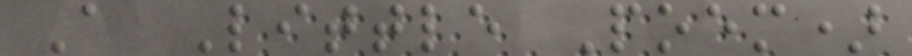A Little Poem)
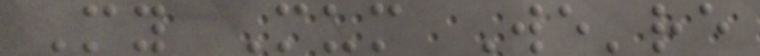My Mum We're
